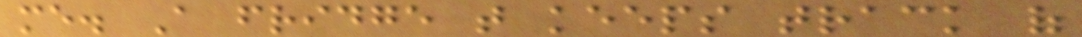me. A fridge that keeps track of
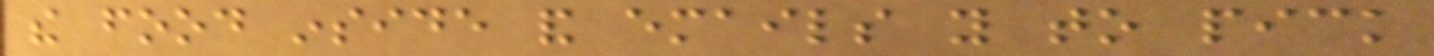the food inside and emails you to pick
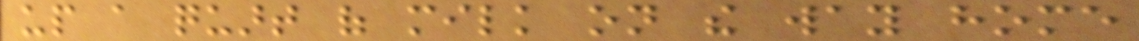up a quart of milk on the way home
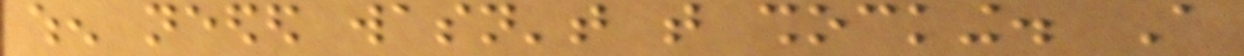when needed wasn't that shocking. A
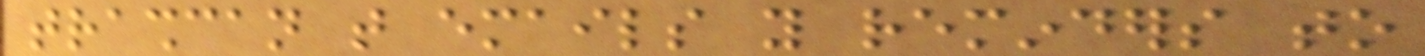trashcan that emails you reminders to
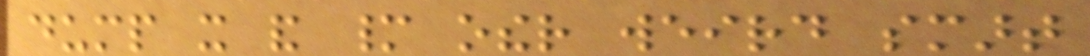dump it and many other weird smart
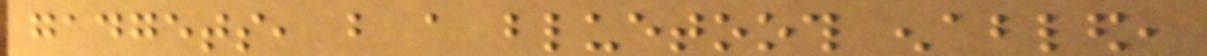gadgets, but a bluetooth enabled,
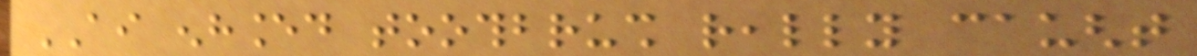AI enhanced toothbrush really caught
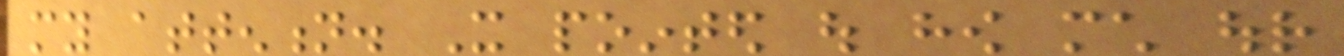my attention. It pointed out how much our
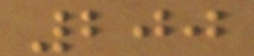200
